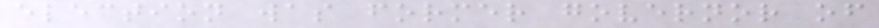election was former governor of
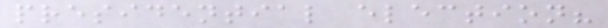presidential election?
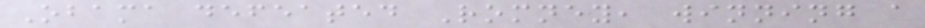Obama defeated Romney, winning a
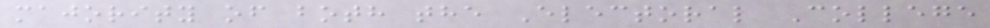majority of both the Electoral College
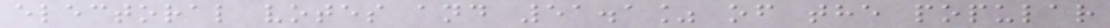electoral votes and 51.1% of the popular
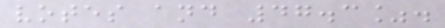votes and 47.3%.
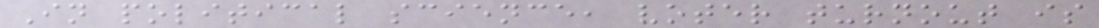In political science, voter turnout is
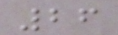26
